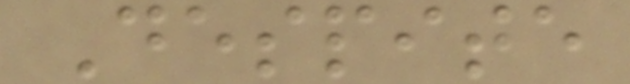Despite
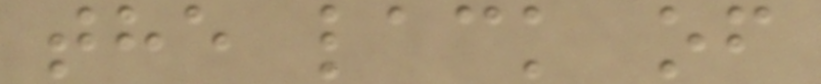the lack of
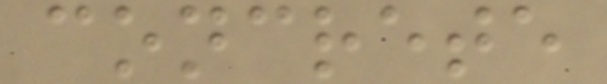concrete
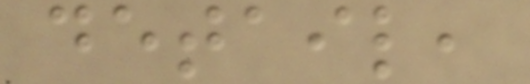detail,
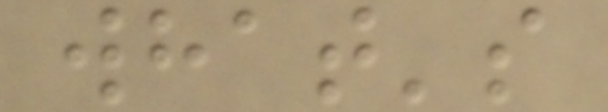what's
